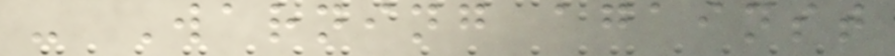- Warning against
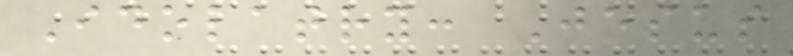Idolatry: Jesus
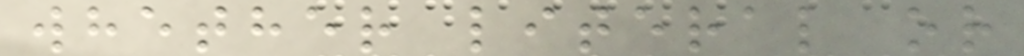whether literal or
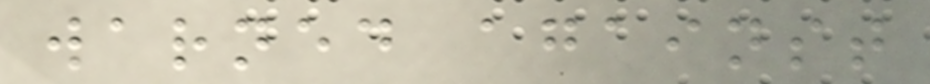warned against
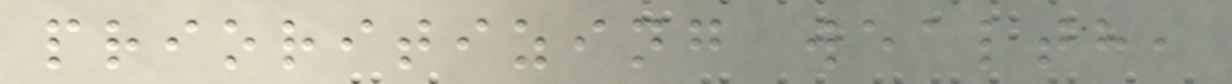prioritizing wealth,
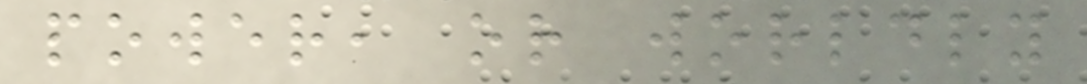power, or worldly
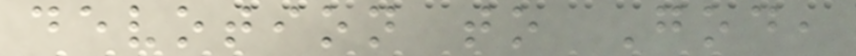devotion to God,
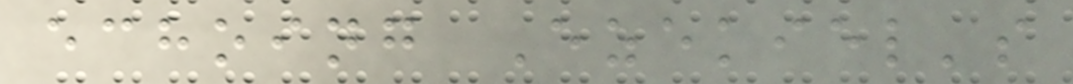echoing Ezekiel's
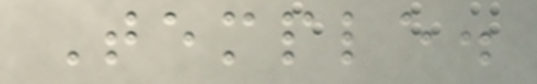Temple.
